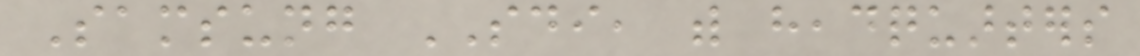Samsung SDI, with headquarters
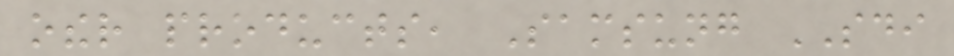other products, Samsung SDI
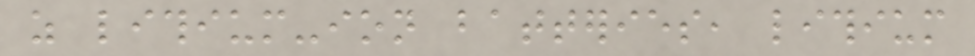as lithium-ion batteries, lithium
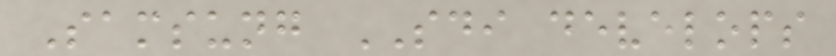Samsung SDI develops
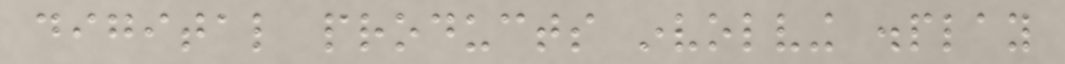digital products involving display
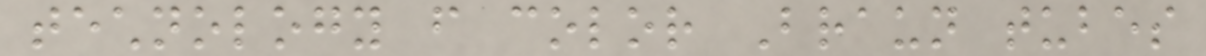technology from color Braun tubes
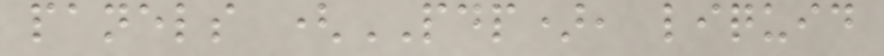panels (PDP), liquid
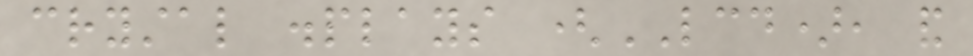crystal displays (LCD), and
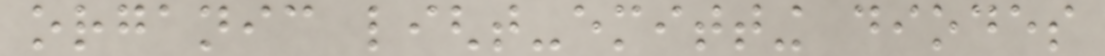organic light-emitting diodes
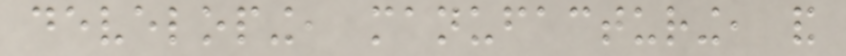developing, manufacturing, and
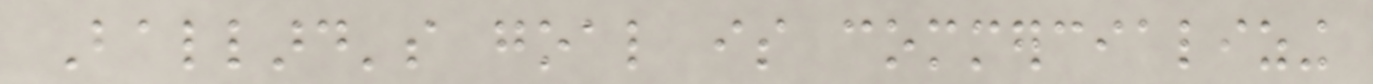Ballard's goal is commercializing
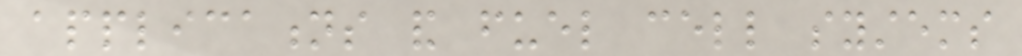applications and fuel cell systems
